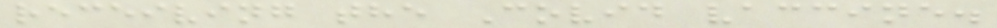receiving the Covid vaccine.
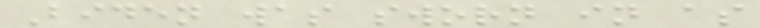Biden was sworn in as
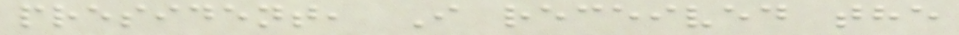president, I received the
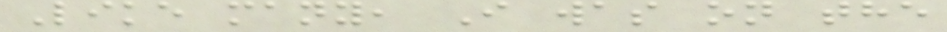Like many, I was on the
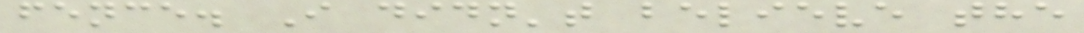fence. I didn't believe the
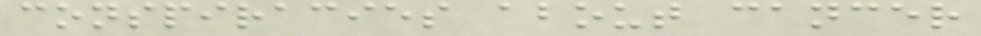conspiracies about cancer
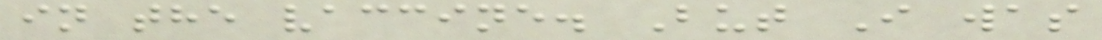in the vaccine. But I was
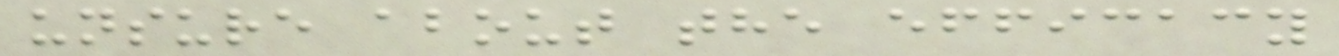unsure about the efficacy
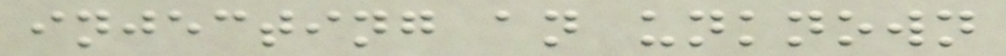injecting an unknown
